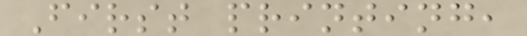First printing,
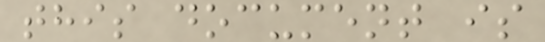this document is
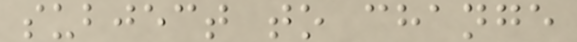subject to change
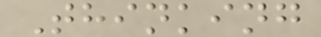Thinking
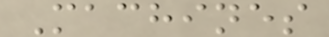Machines
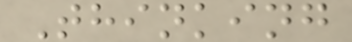Thinking
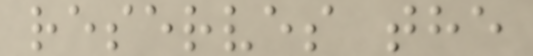reserves the
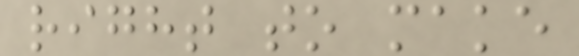right to make
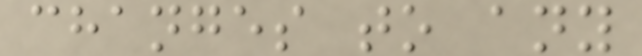changes to any
